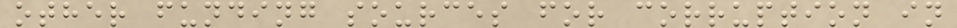other funding sources for corruption in
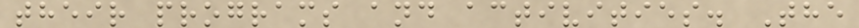their programs and activities. The
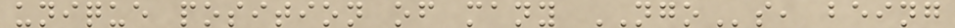unique position of many NGOs, being
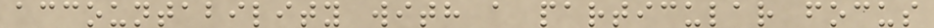accountability with a particular focus
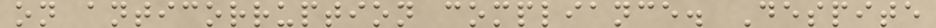on anticorruption compliance. Despite
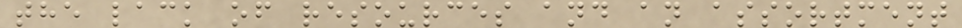the lack of resources and an assortment
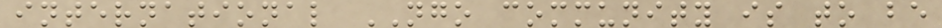international NGO community is to be
